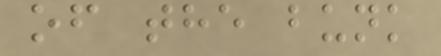of the bunk
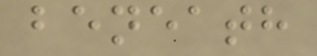beneath
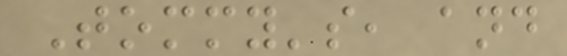Tommy's, and
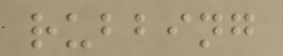rubbing
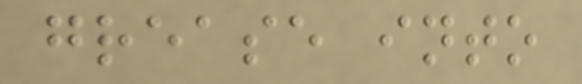grease into
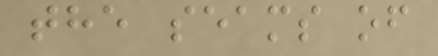the seams of
